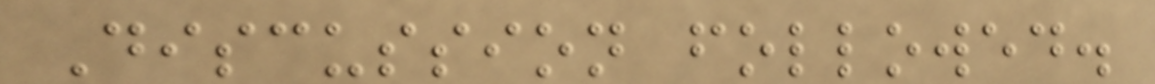Discussion followed.
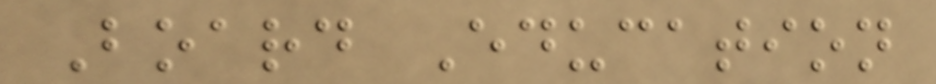Board Education
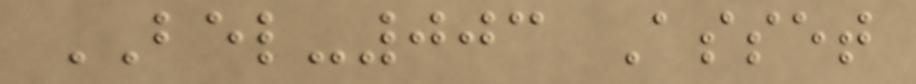BEL-003 Asset
